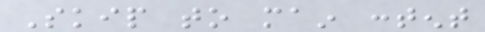Skip to main content
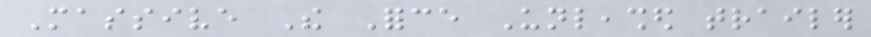Massive The Force Unleashed trailer
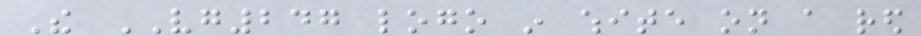The VG247 logo in white on a red
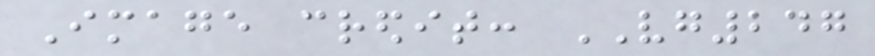Image credit: VG247
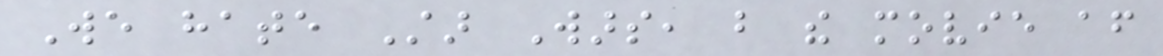We hate Star Wars, but the movie after
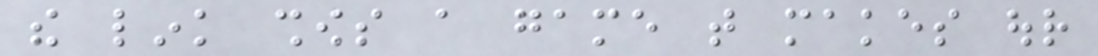the link shows a game that makes our
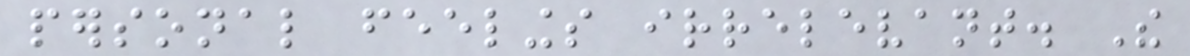personal feelings irrelevant. The
